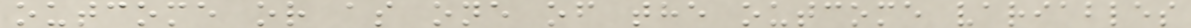outcome or as one of the outcome variables
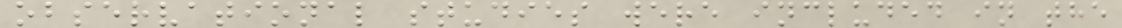observational studies were included in the
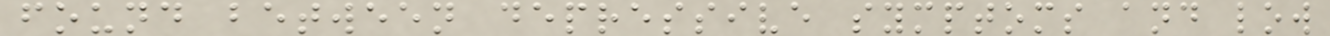found between depressive symptoms and low
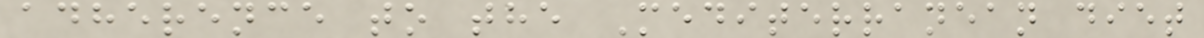adherence to the Mediterranean diet
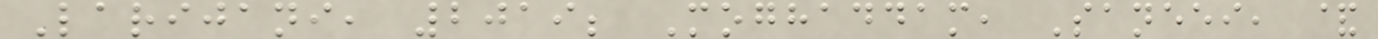Larijani, 2019; Moghaddam, Saneei, &
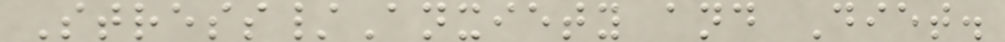Stress/Anxiety and Diet.
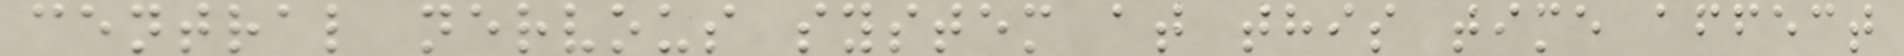central nervous system at this time affect
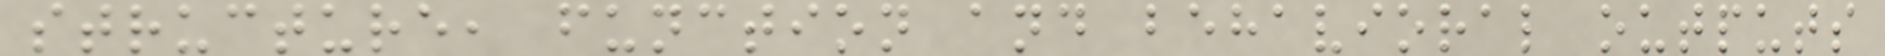structure, function and behavioral outputs
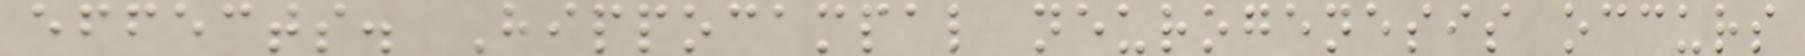effects. Hippocampal neurogenesis occurs
